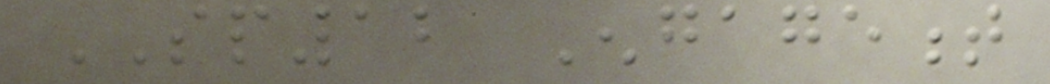SP12 Engagement
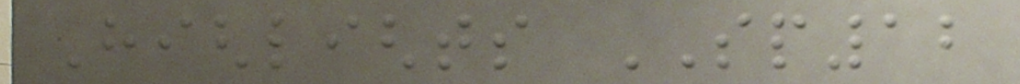Highlights SP12
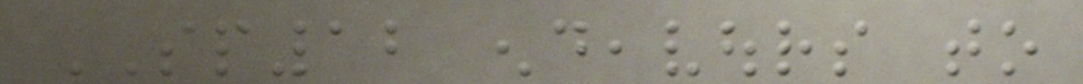SP12 endeavours to
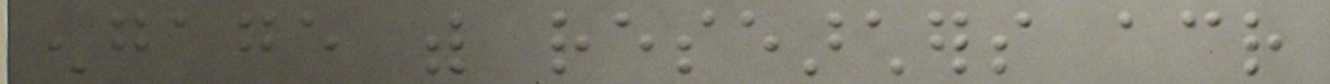engage with researchers across
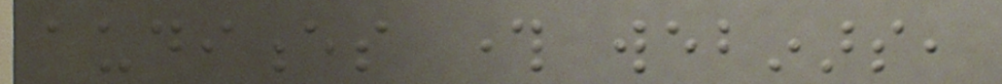audiences through webinars,
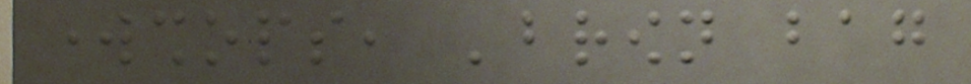workshops, 'brown bag
